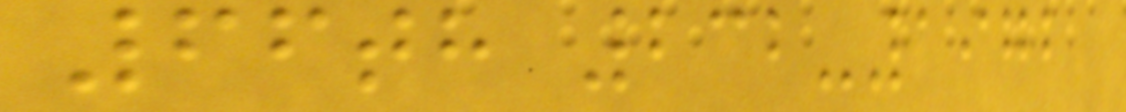66th 232-1972
